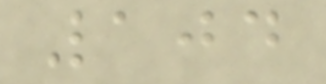104
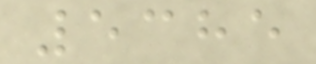5385
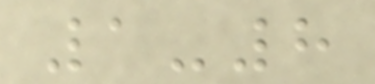1-8
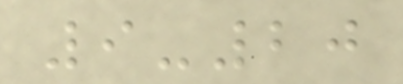9-20
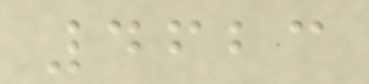4623
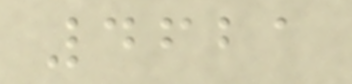4621
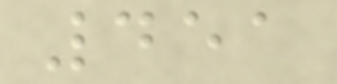451
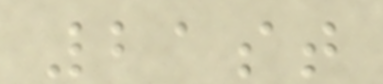21st
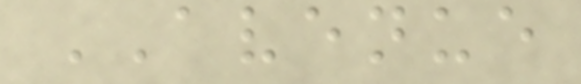AVENUE
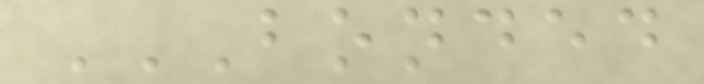BONDED
